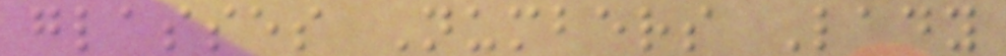glasses Numbers Lady
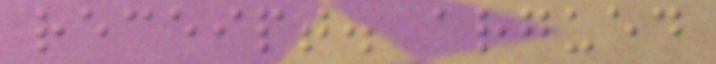receipt. argued
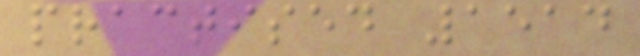practised 1514
